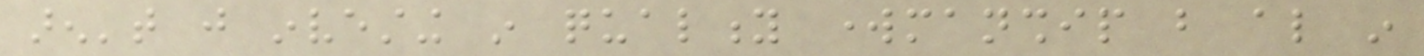aren't just investing in quality workmanship but also in
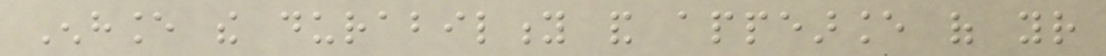Enhance the durability and appearance of your
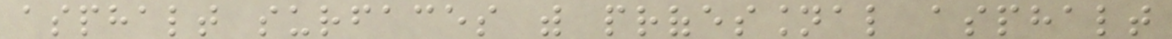asphalt surfaces with professional asphalt
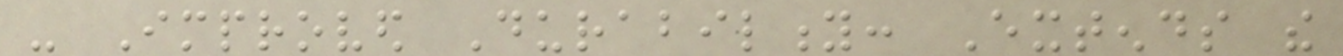- Improved Durability: Extends the
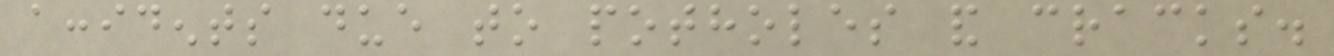accidents due to potholes and cracks.
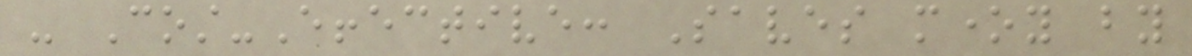- Cost-Effective: Saves money by
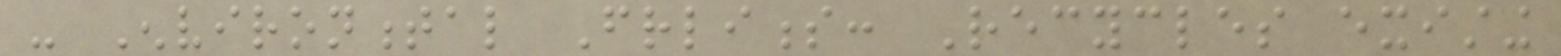- Environmental Friendliness: Recycles existing
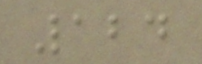124
